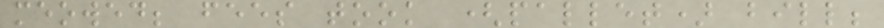meowed; fees took (pallet) bill;
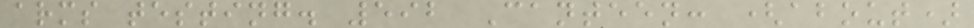arms testing. 592 Canteen: (about)
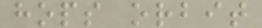hops orbit
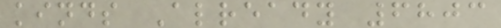kinds Already 6803
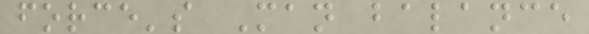force's Man balance
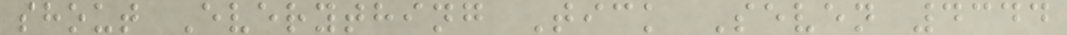shout Everything Tick Seven 4344
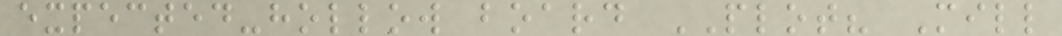expected-hollow board PLOT? Mill
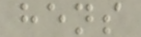hens
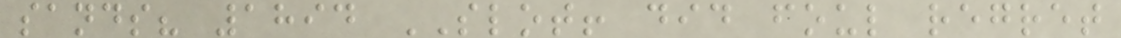sands? 1894 SLOT! did foul regret
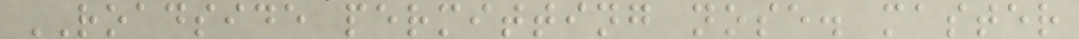ROADSIDE permitting nose. master
